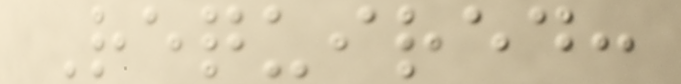Required:
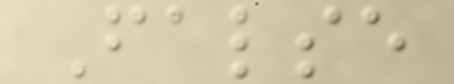False
